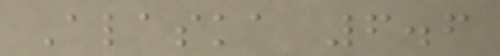Alaska 6.6
